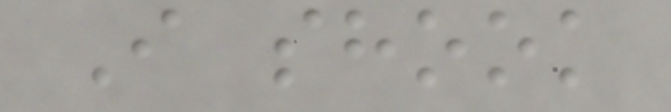I shook
